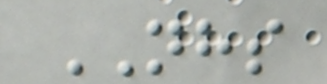NHS
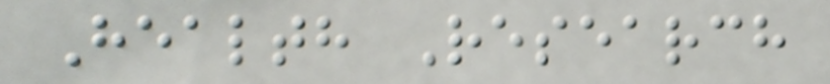Health Research
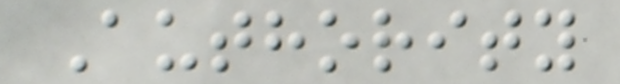Authority
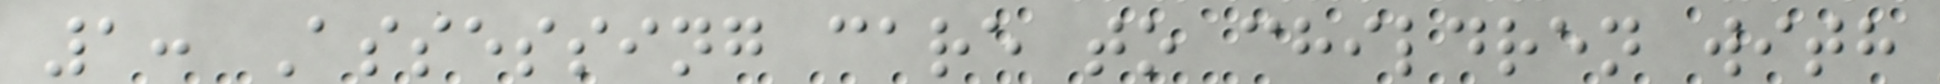1: Assessing care to children with
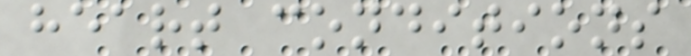heart conditions
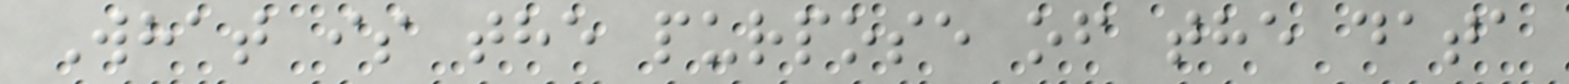What is the purpose of the data
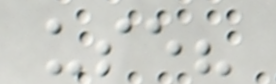use?
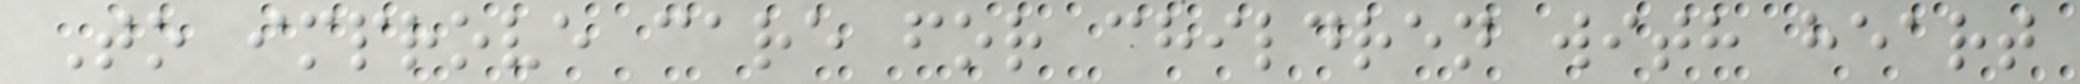To improve care for children with heart
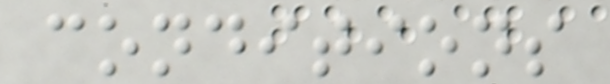conditions
